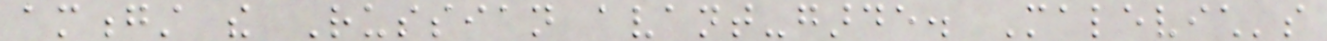amongst the Russian avant-garde. Malevich's
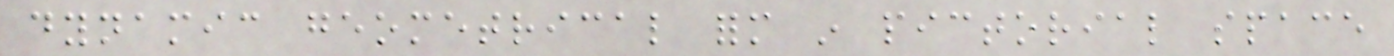dynamic geometrical form in pictorial space
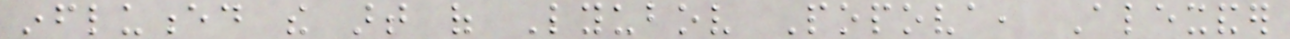influenced the art of Lyubov Popova, Alexander
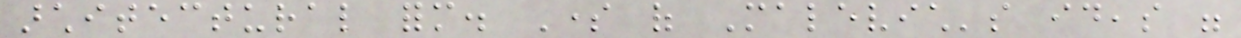architectural form. Some of Malevich's ideas were
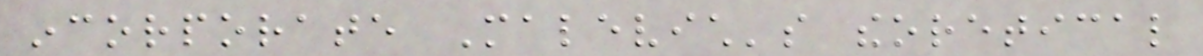incorporate Malevich's theoretical
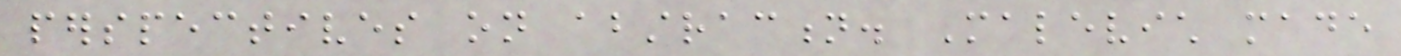perspectives on abstraction. Malevich made
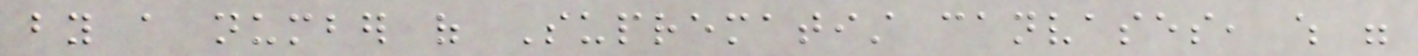by a number of Suprematist canvases, which were
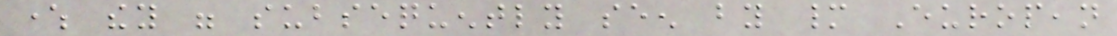where they were subsequently seen by many European
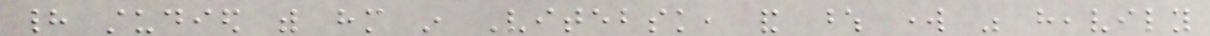had studied with him in Vitebsk, and whose work was heavily
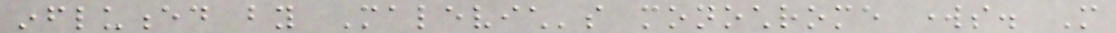influenced by Malevich's monochrome works. More
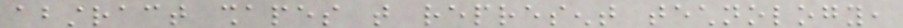abstract shapes that represent technology,
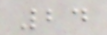24
